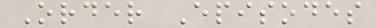Order Episodes
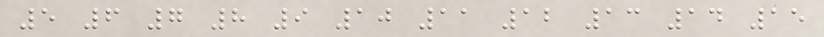5 6 7 8 9 10 11 12 13 14 15
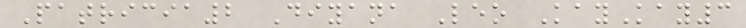Patricia2 Diyana Leo KayKay3
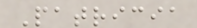Patricia
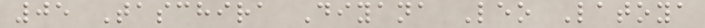05 Taschira Diyana Leo Latoya
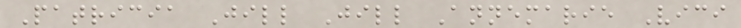Patricia Jill Jill Annemarie Vici
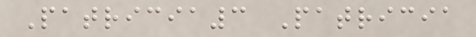Patricia3 Patricia
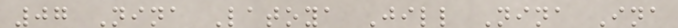07 Nina Latoya Jill Nina Ina
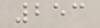253
